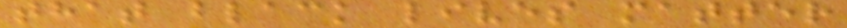that black lives matter
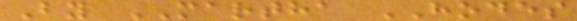By MARTHA HODES
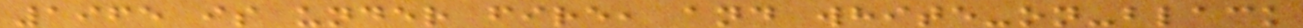1965 is under fire, and white-on-black
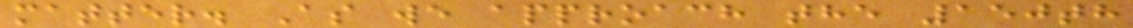matter. As we approach the 150th
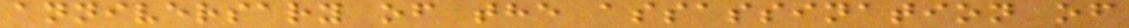anniversary of the assassination of
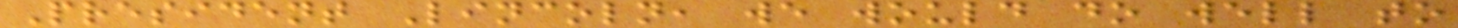President Lincoln, we would do well to
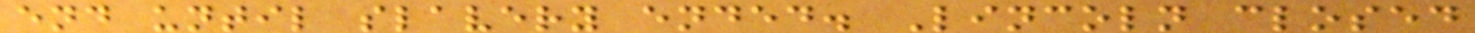end until slavery ended. Lincoln closed
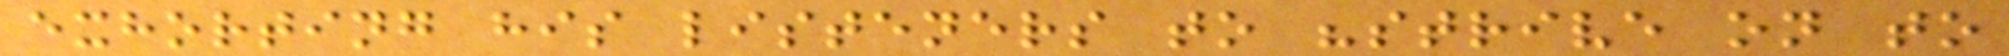exhorting his listeners to "strive on to
